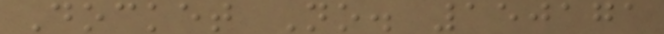Docket No. 150171
